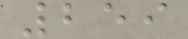259
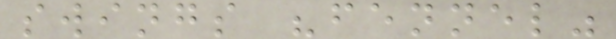swings "fennel"
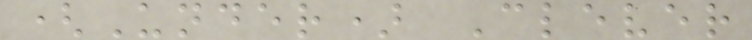(Under) Clever
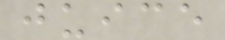juice
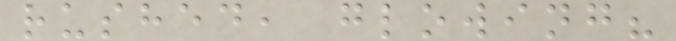rushed, glowing?
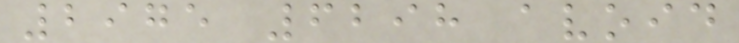2975 6298 avoid
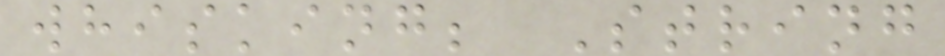whisking; String
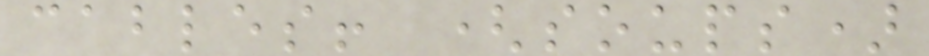cables! (soups)
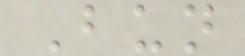Bun
